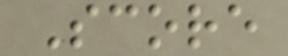Score
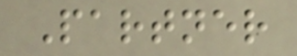Partner
